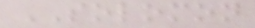SOLOMON
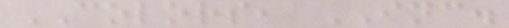COLORS, INC.
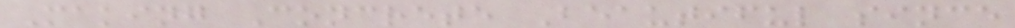Making Concrete Beautiful since
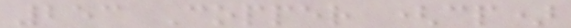253 Copper (cp)
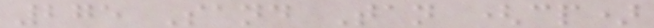275 Sand Tan (cp)
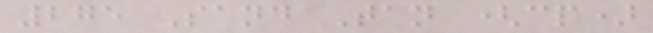275 Sand Tan (cp)
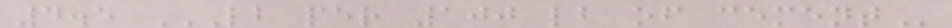4.5 LB PER 100 LB OF CEMENT
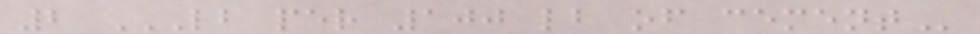2 LB PER 100 LB OF CEMENT
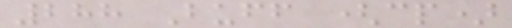288 Buff (cp)
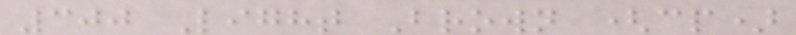300 Light Brown (cp)
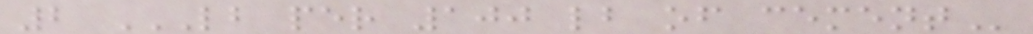2 LB PER 100 LB OF CEMENT
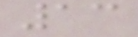13
